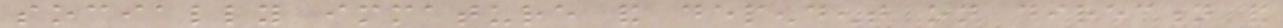socially immature and dependent on direction and
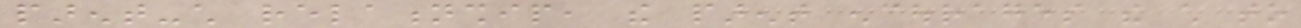parent-child relationship, the parent encourages the child to
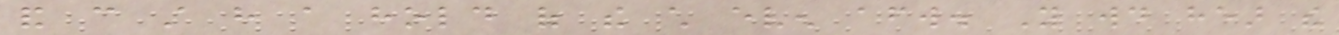and can still have a hold of the child even afterward. You would hear the
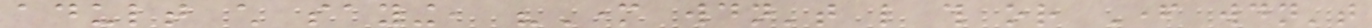adult child saying, "Mother wouldn't like this or Father wouldn't
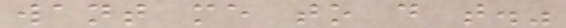want me to do that."
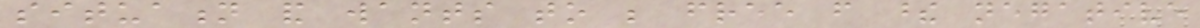situation and wants to be free from these negative
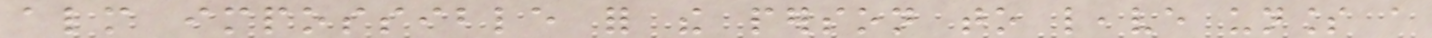almost impossible for the person to leave unless a
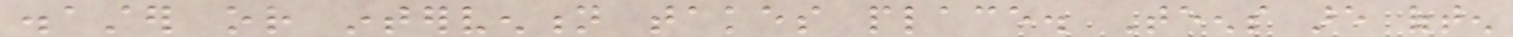disaster or intervention takes place. Teens are often
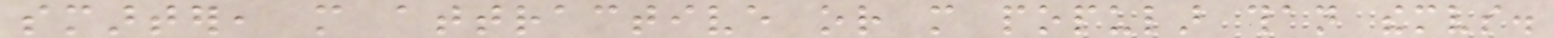smarter, more attractive or more popular than themselves.
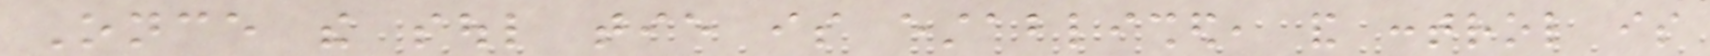Once the soul tie is established, and control is
